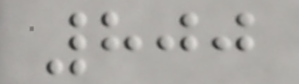800
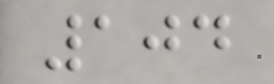104
